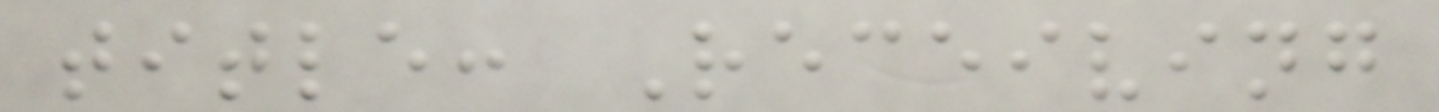title: Receiving
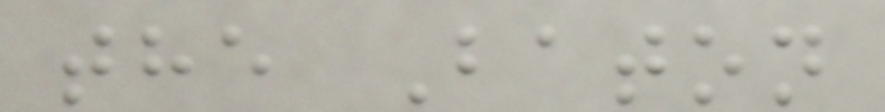the Baton
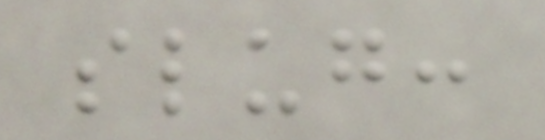slug:
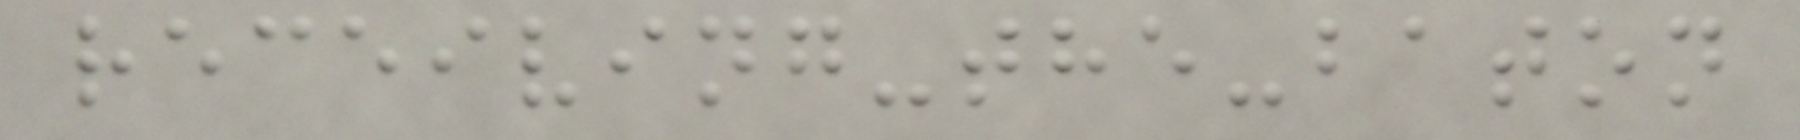receiving-the-baton
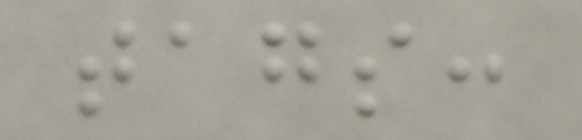tags:
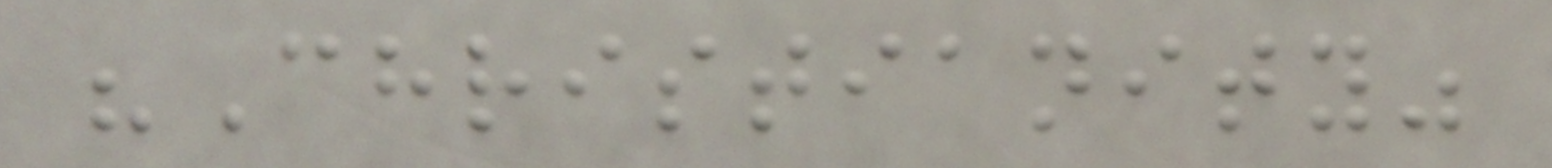"Christianity"
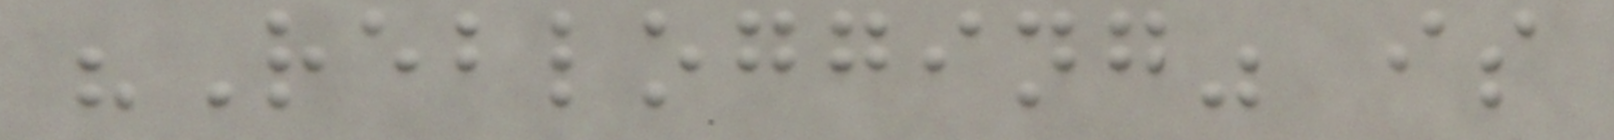"Reblogging" is
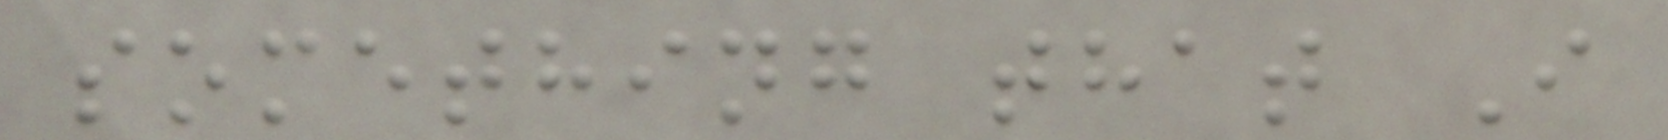something that I
